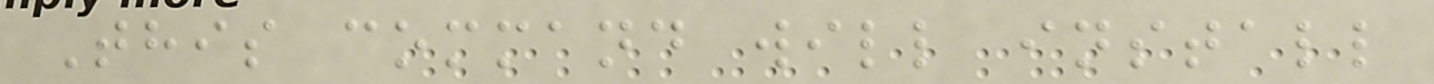This command will install
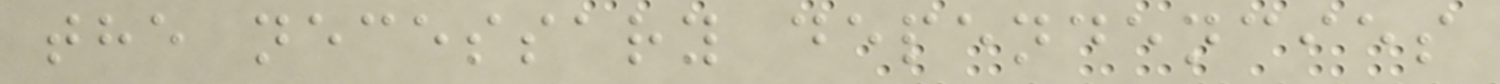the necessary dependencies
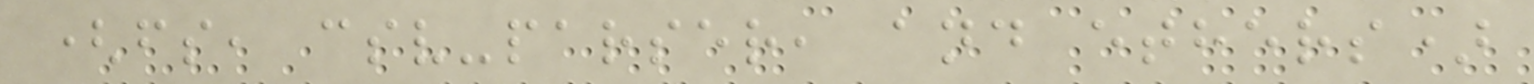(fs, csv-parser, and ethers)
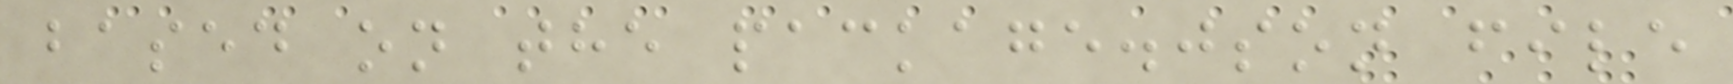based on the package.json file
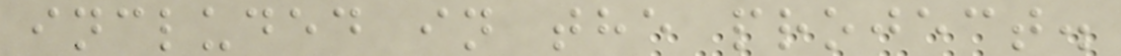included in the project.
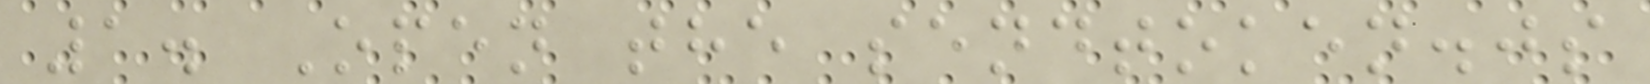1. Open the sendtoken.js
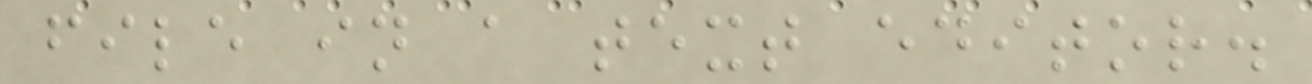file in a text editor.
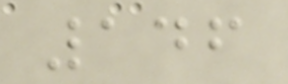146
